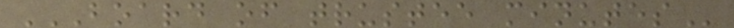BOARD OF TRUSTEE MINUTES
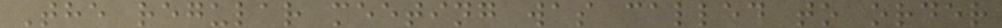The regular meeting was called to order
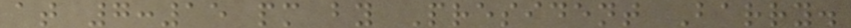at 7:15 pm by President Barry.
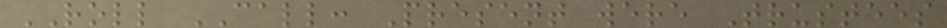ROLL CALL: Present were Trustees
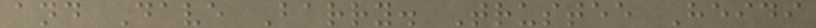and Dave Barry. Trustee Heidi
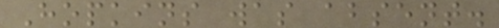Hopkins was absent.
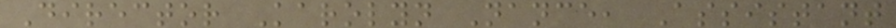Director Karolyn Nance, Assistant
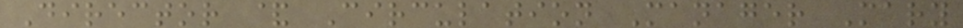Director & Circulation Manager Mary
